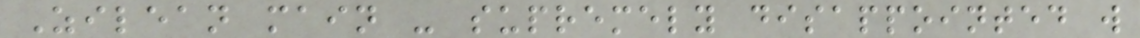Zilean main - supremely disappointed w
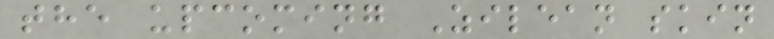the upcoming Zilean skin
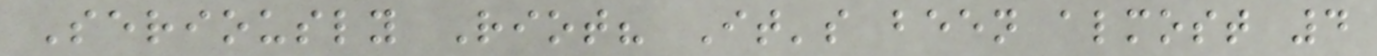Seriously Riot? It's been almost 4
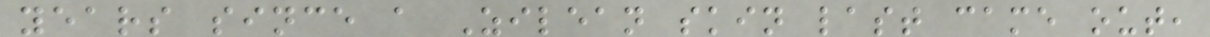years since a Zilean skin last came out,
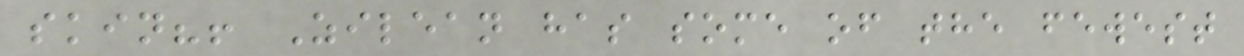skin?! Zilean has some of the fewest
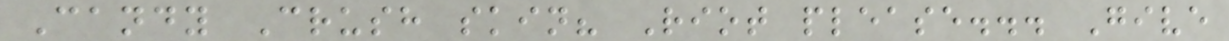Candy Crush skin? Riot please... Give
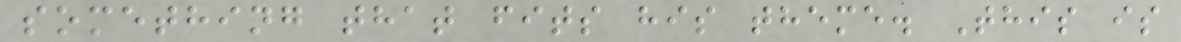something that fits his theme. This is
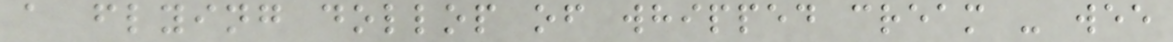a flying dollop of whipped cream - wee
